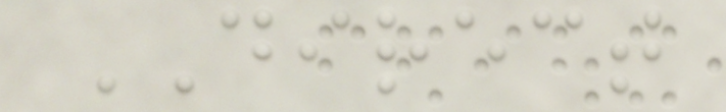DIRECT
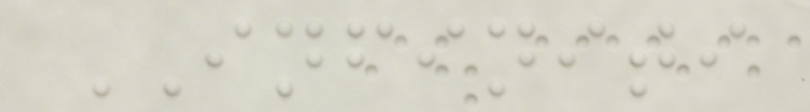INFINITI
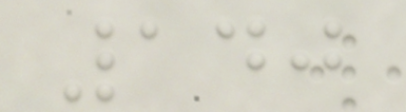140
